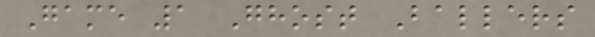Game 1 Ghost Ballers
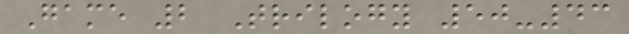Game 2 Trilogy 50-43
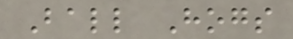Ball Hogs
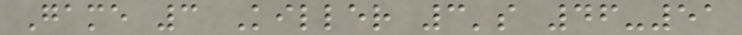Game 3 Killer 3's 46-51
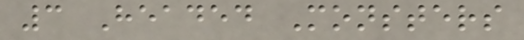3 Headed Monsters
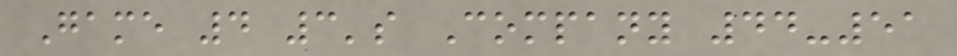Game 4 3's Company 44-51
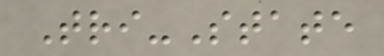Tri-State
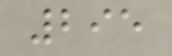295
